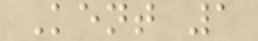Kent 1
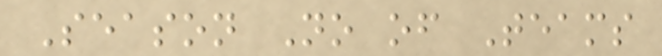Season No of Teams
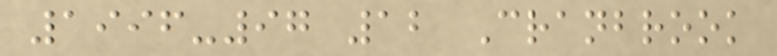1996-97 12 Cranbrook
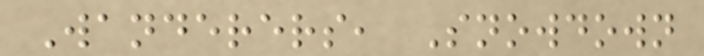Wanderers, Snowdown
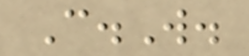C.W.
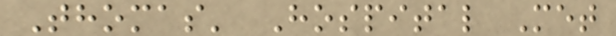Thomas' Hospital Met
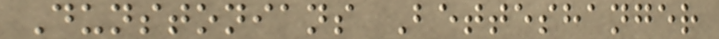Dunstonians Betteshanger
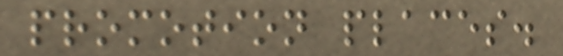promotion places.
